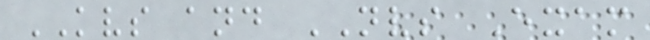KVS and NVS Exam
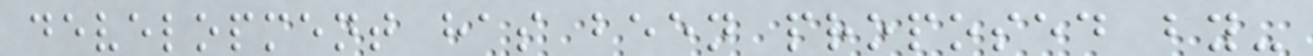development has been proposed by-
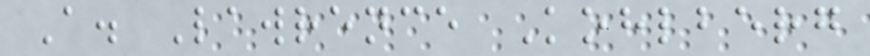A. Lawrence Kohlberg
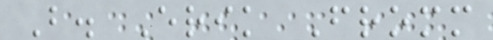B. Erik Fromm
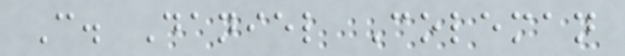C. Daniel Coleman
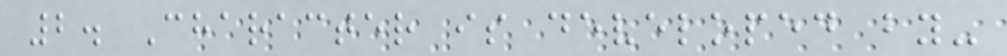2. Character is developed by-
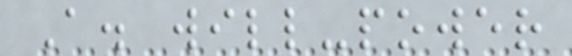A. will-power
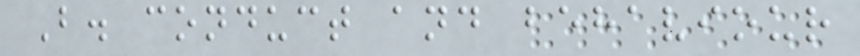B. conduct and behaviour
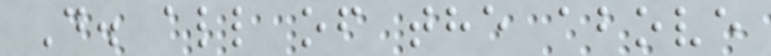D. all of the above
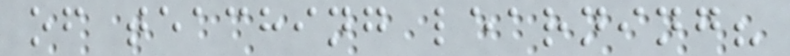of teaching learning?
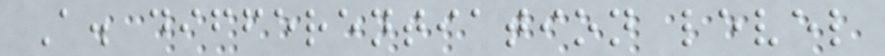A. differentiation level
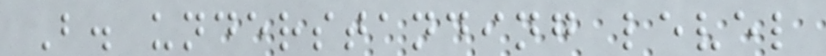B. understanding level
